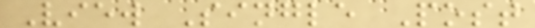View Single Post
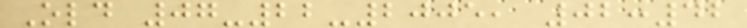Old 07-22-2005, 02:42
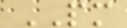PM
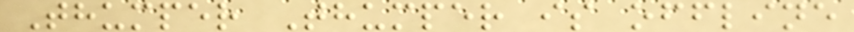Thumper Thumper is offline
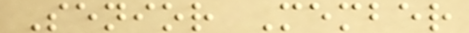Senior Member
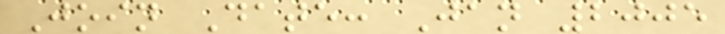Join Date: Jan 2005
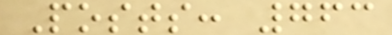Posts: 763
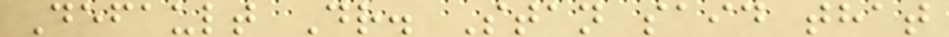Default Dr. Stan said that
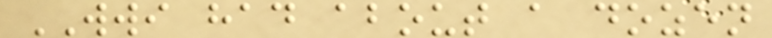WWI had about a dozen
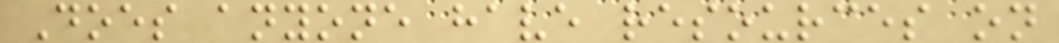Does anyone have resources on
